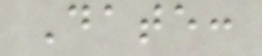Date:
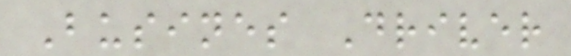Busines Driver
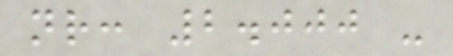nr: 2.000 -
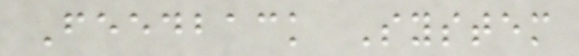Feedback System
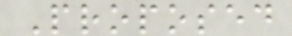Proposed
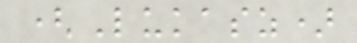(Lukasz)
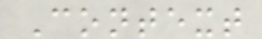Context
